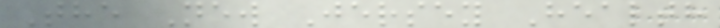The New Jersey Health
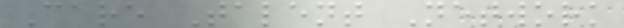Care Talent Network
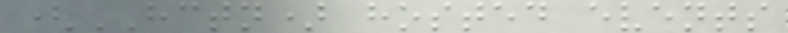(HCTN) hosted events
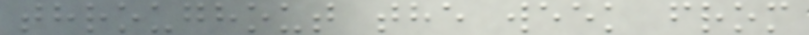throughout the week from
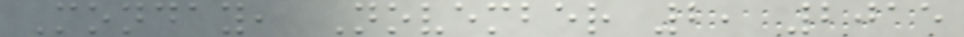Monday, November 2, 2015
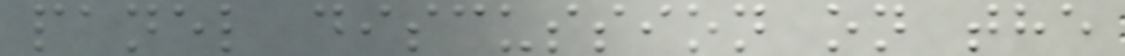panel discussion on the
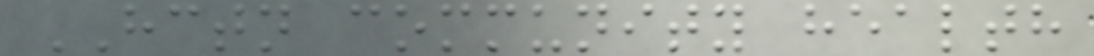HCTN community health
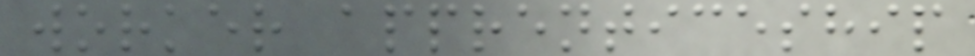worker apprenticeship
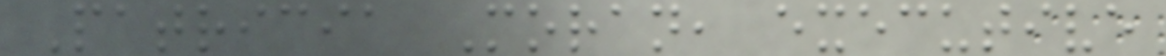Patricia Moran, executive
